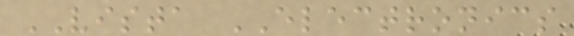VISTA ELECTRONICS
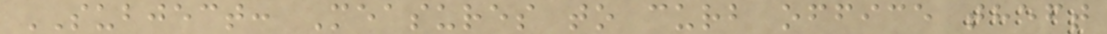SUBJECT: Measures to curb office theft
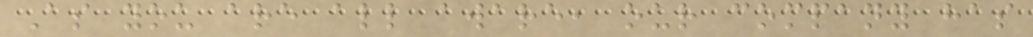As you are all aware, our company has
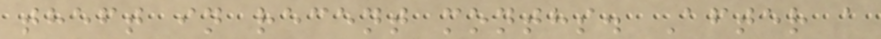theft in recent months. After a
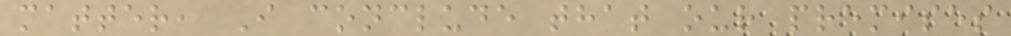matter, I conclude that our premises
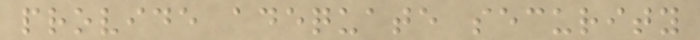provide adequate security
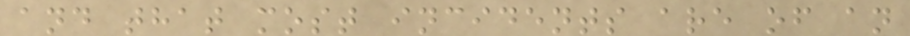and that most incidents are of an
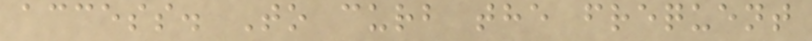access. To curb the frequent
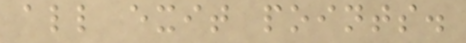all exit points.
